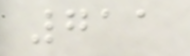711
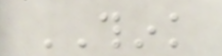THINK
